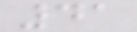41
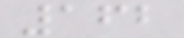162
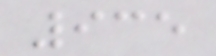935
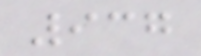937
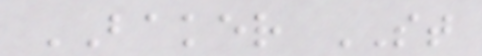BAKER ST
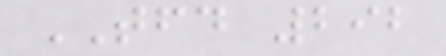TFD 292
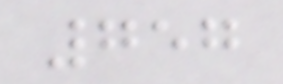757
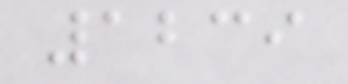1239
